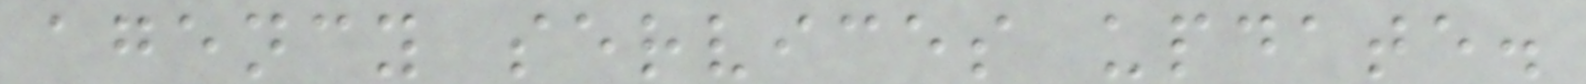agency services update.
